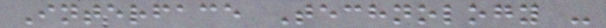Interface Technology -
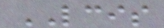LCIS
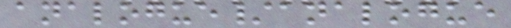analogue/analogue
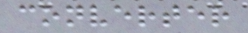converter
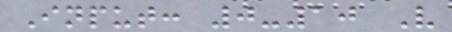Input: 0-10 V
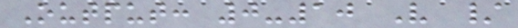Output: 0-10 V /
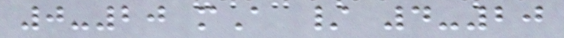0-20 mA / 4-20
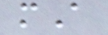mA
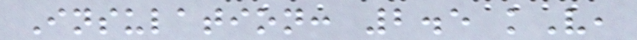Insulation: 2.5 kV,
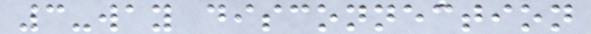3-way disconnection
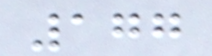177
